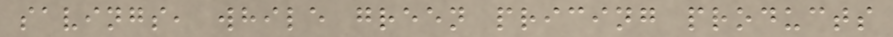savings, while green pricing products
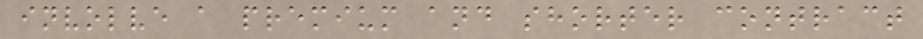involve a premium and shorter contract
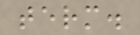term.
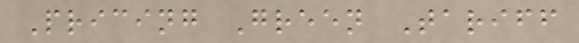Pricing Green Tariff
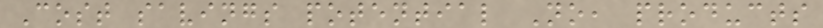Cost savings potential No, products
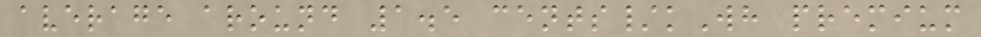average around 1.5 cents/kWh premium
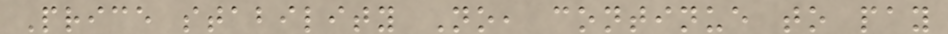Price stability No, continue to pay
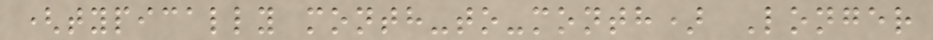(typically month-to-month) Longer
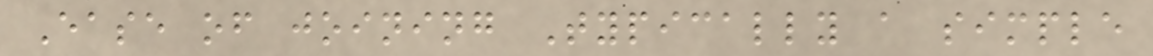Ease of joining Typically a simple
